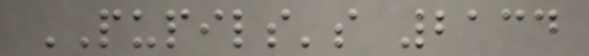PUPILS's 2134
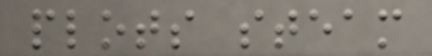plots steam
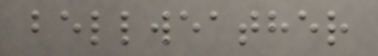bellweather
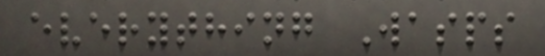everything Wasps
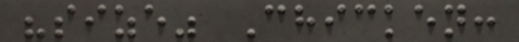"size" Chicken:
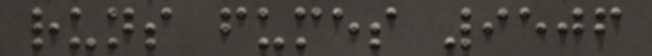runs fumes 9506
